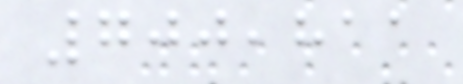700,811
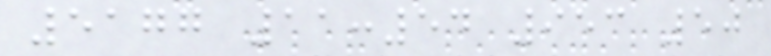5177 11:54 953 50
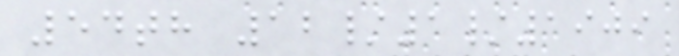54th 12/1/1909
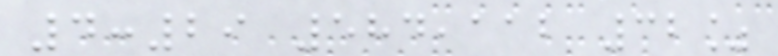4:29 584,112 32%
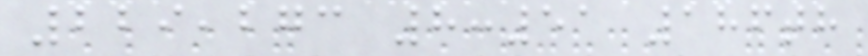229,273 8:51 186th
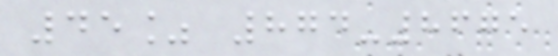45% 874-8675
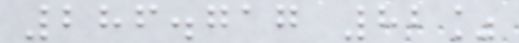286.717 82%
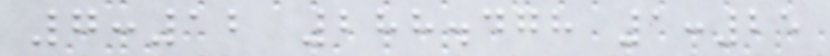7:12 288.478 1:25
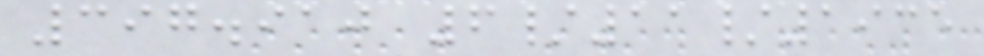397.910 6/11/1935
